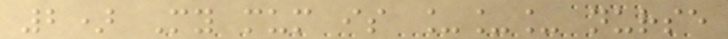2) My mum is ___ nurse
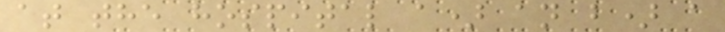at the hospital a) an b) a
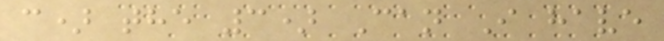c) the 3) Can I have
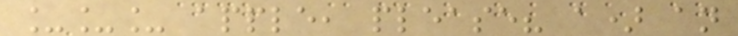___ apple, please? a) an
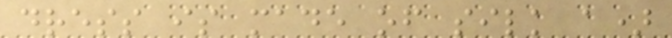dress is made of silk a)
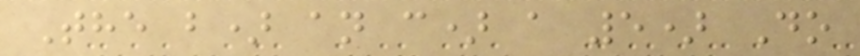The b) an c) a 5) Do
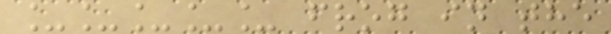_____ frog in the
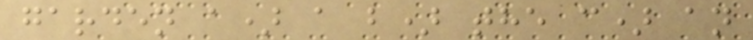garden a) a b) the c) an
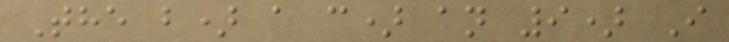The b) a c) an 9) I
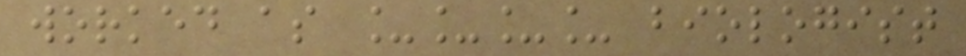worked as ____ biologist
